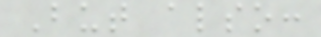But also:
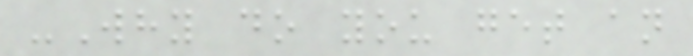-Why do you get an
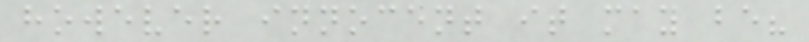however innocent it may be?
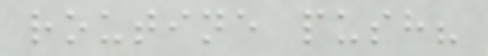routine push?
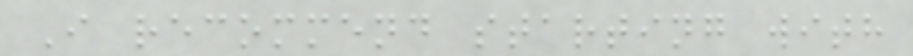I recommend starting with
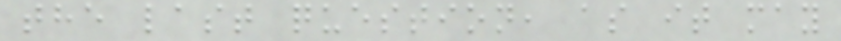the last question, as it may
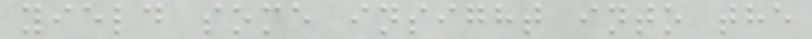yield some insight into the
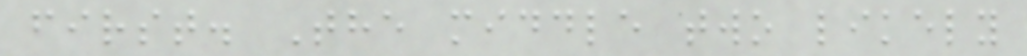first. The middle two likely
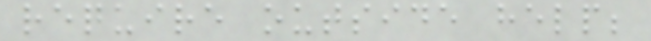require outside help;
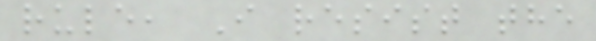rule, I resist the
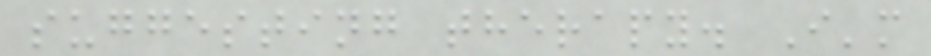suggesting therapy. I'm
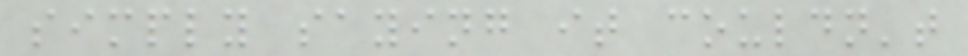simply saying it couldn't
